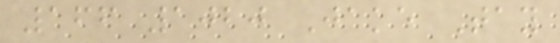166 1020 Jake Tay
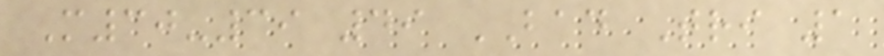M30-39 49 BAD Tri 1
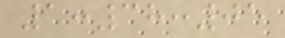1:38:05
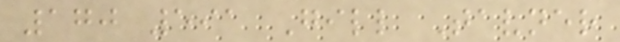170 591 Gill Tavner
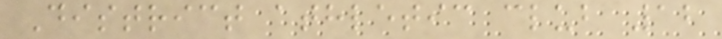District athletic club 12
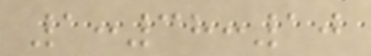1:38:10
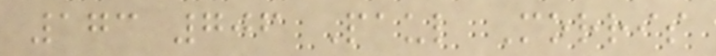173 706 Paul Morris
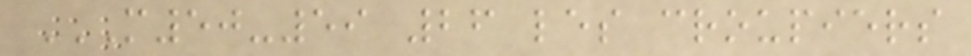M50-59 26 LES CROUPIERS
